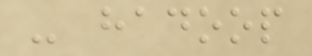- hadoop
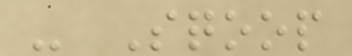- Sqoop
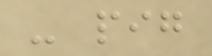- pig
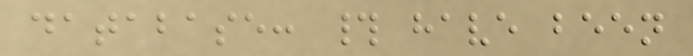database: # have been
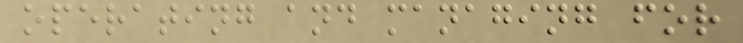operating and managing for
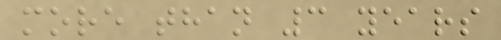more than 3 years
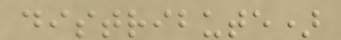distribute)
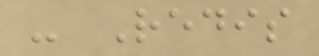- Redis
